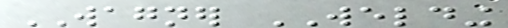WAGNER WELDING
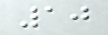10
